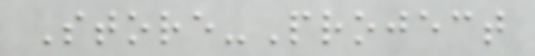Store-Project
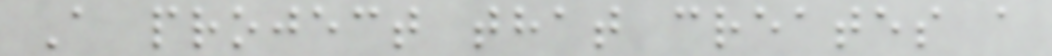A project that creates a
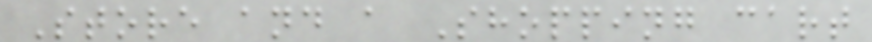Store and a Shopping cart
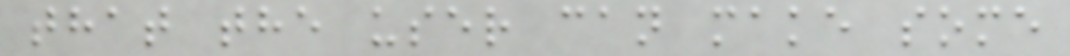that the user can make some
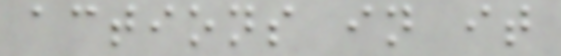actions in it
